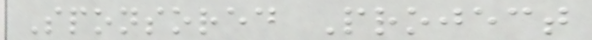Sponsored Project
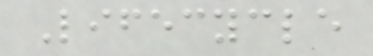Lifecycle
